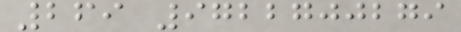269 9722700279
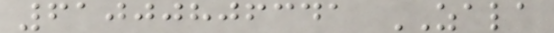61000806341 ZALA
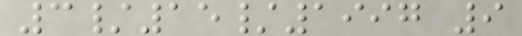3/15/1997 9
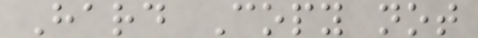Hard Copy not
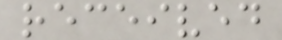received
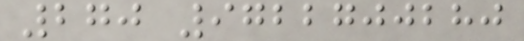270 9722700280
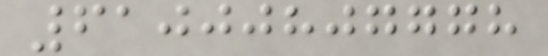61000807778
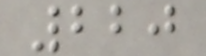220
